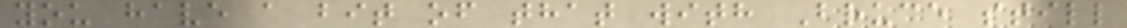you have a bit of that with Bruce still
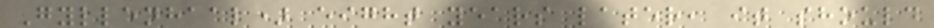Gyllenhaal) eight years later, it should
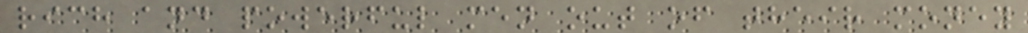rich and powerful men out of their money
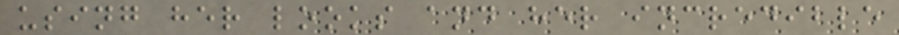using her looks and her incredible
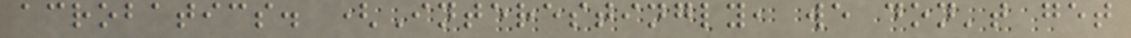acrobatics. (Interestingly, we don't get
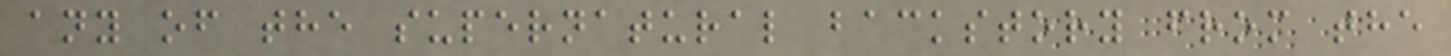any of the supernatural backstory from the
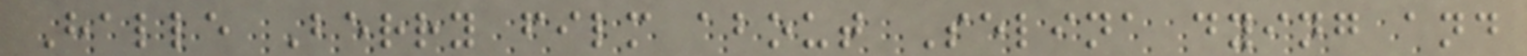Halle Berry film about Selina dying and
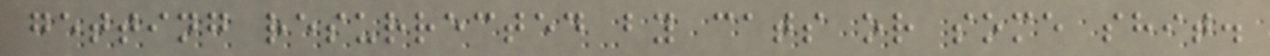getting resurrected by cats or some shit.
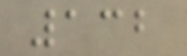132
